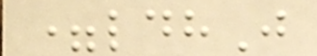=ldhJ
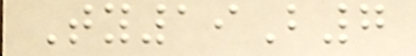Ty19B7
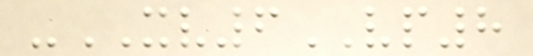-XV6VP8
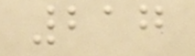217
